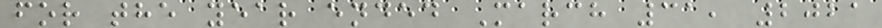for the year ended March 31, 2021
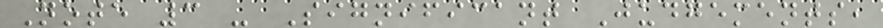Note 3 - Significant Judgements,
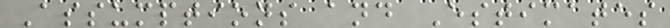Assumptions and Estimates
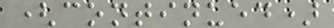(continued)
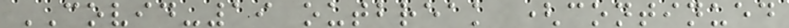COVID-19 outbreak (continued
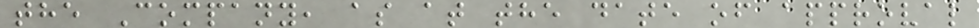the Company, as at the date of approval
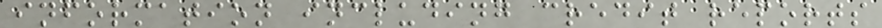information including credit reports
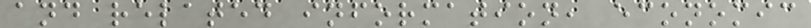and related information, economic
